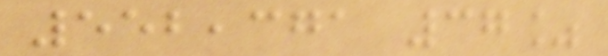552,371 37%
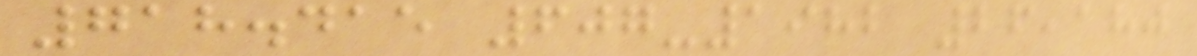718.415 607-1982 26,180
